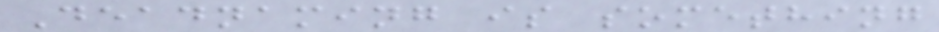Deadnaming is something
